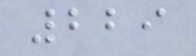229
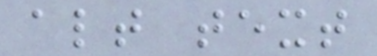alt text
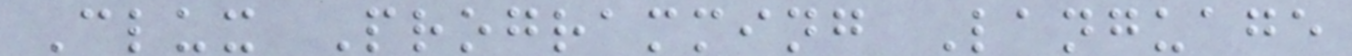Clux Programming Language
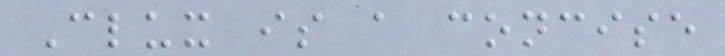Clux is a concise
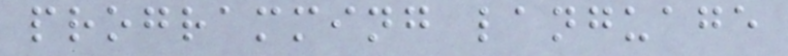programming language
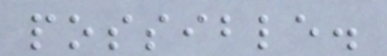possible.
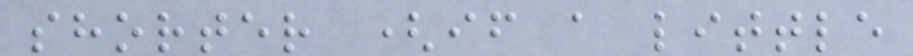shorter (if a little
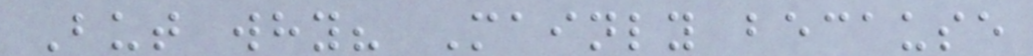But why? Mainly because
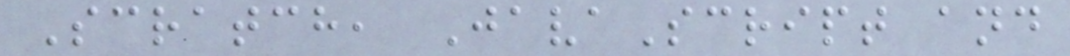Scratch, JavaScript and
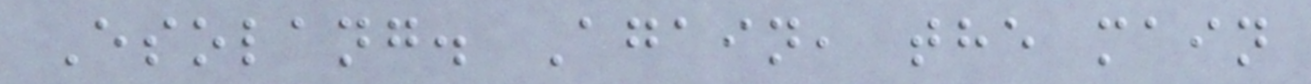Esolang. Again, the main
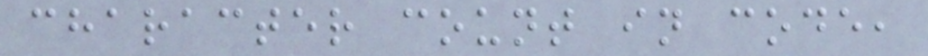character count in code,
